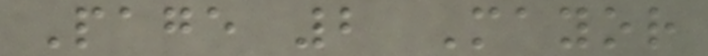Page 2 Mayor
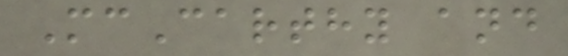McCarthy and
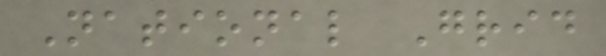National Grid
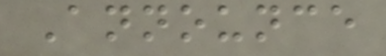Announce
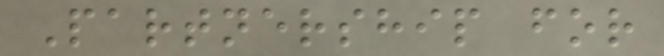Partnership for
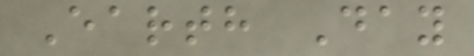Earth Day
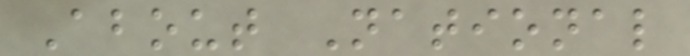About National
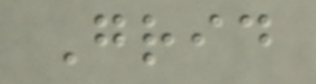Grid
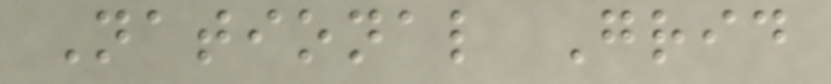National Grid
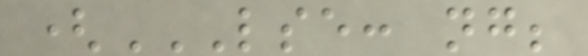(LSE: NG;
